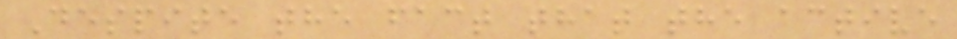Despite the fact that the active
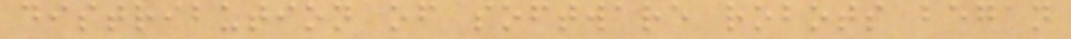distribution of software robots began
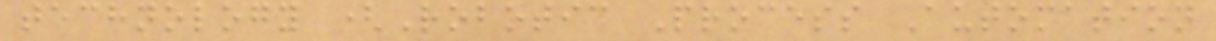technology (Robotic Process Automation
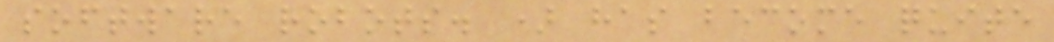software robots. ) has become quite
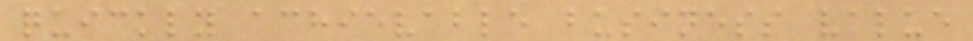quickly achievable business value
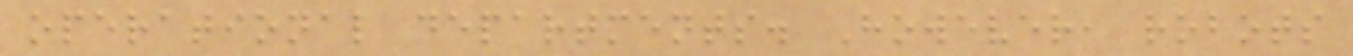operational departments. However, robots
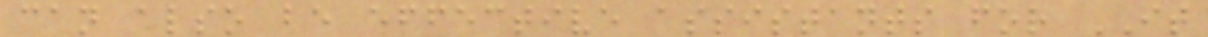can also be effective assistants for IT
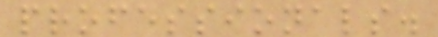professionals.
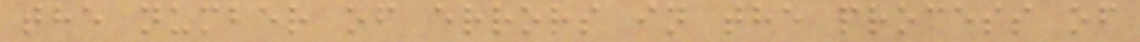the number of errors in the process of
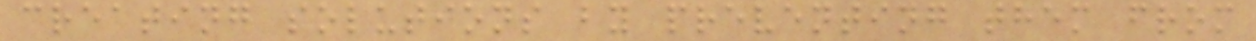creating solutions by preventing them from
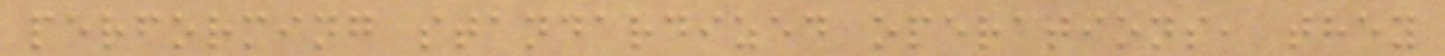performing standardized operations, they
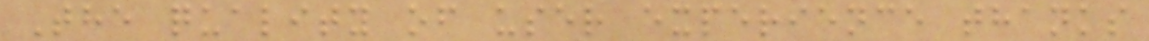The quality of user experience thanks
